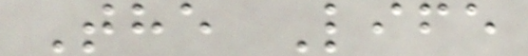The Life
